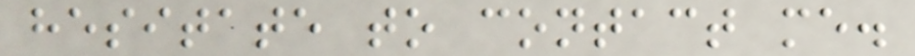hesitate to contact me.
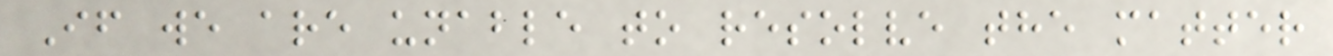If we are unable to resolve the matter
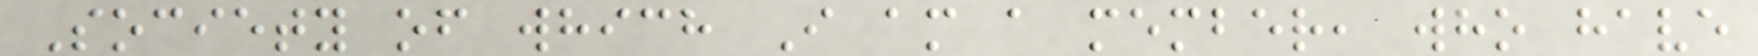Society of which I am a member, who have
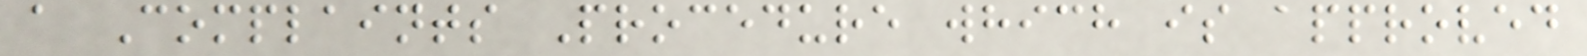a Complaints Procedure which is approved
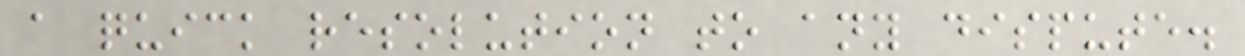a quick resolution to any dispute.
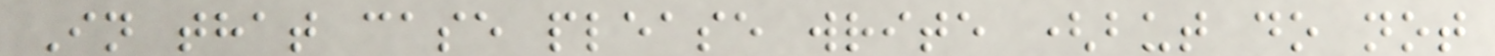In that case please write (but do not
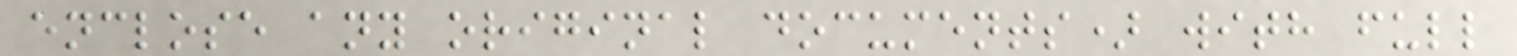enclose any original documents) with full
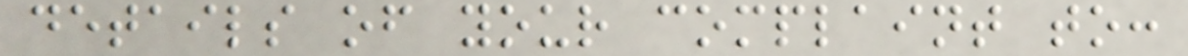details of your complaint to:
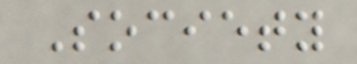Society
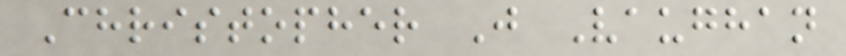Christopher J Vaughan
